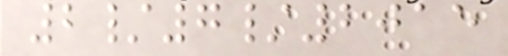2/7/2015
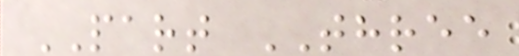PART THREE
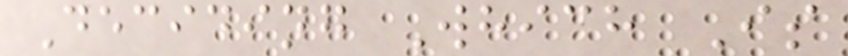Deciding Which Is
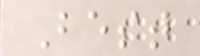Best
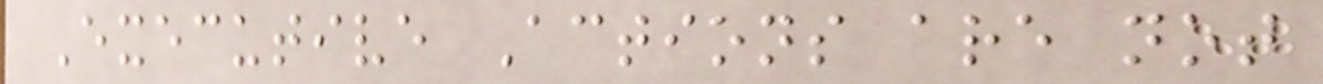Executive Actions are not
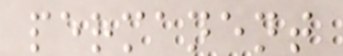permanent
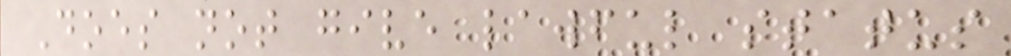Does not give lawful status
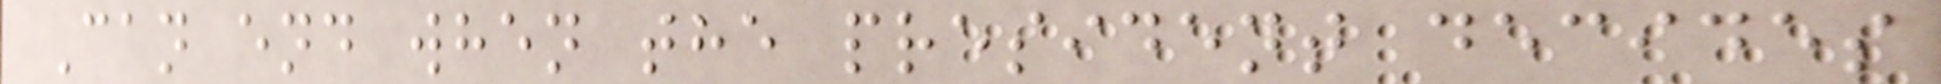Can end when the president decides
